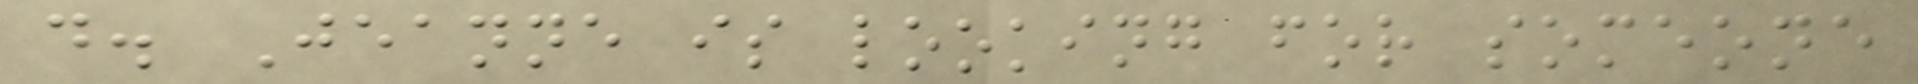d. Jeanne is looking for someone
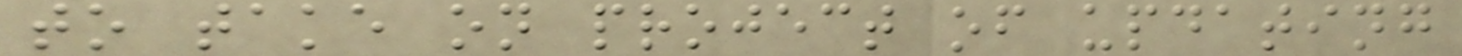to take on project of updating
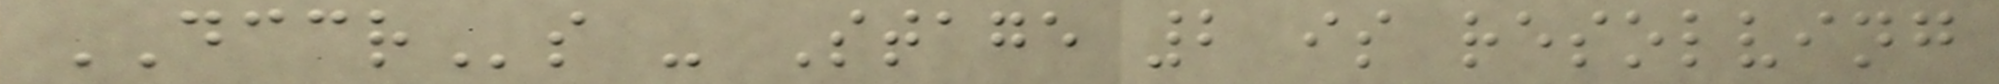DCCRs - Stage 2 is resolving
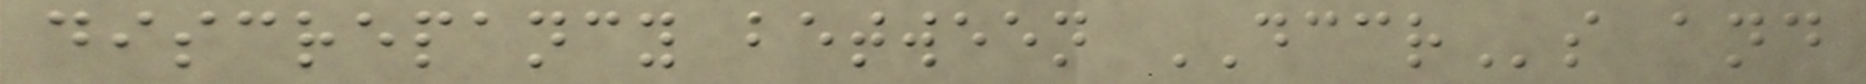discrepancy between DCCRs and
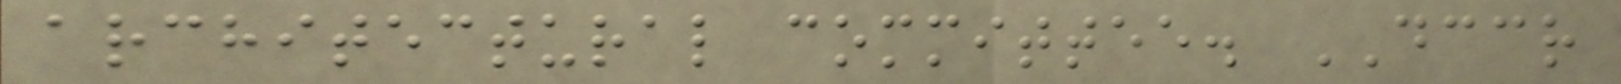architectural committee. DCCR
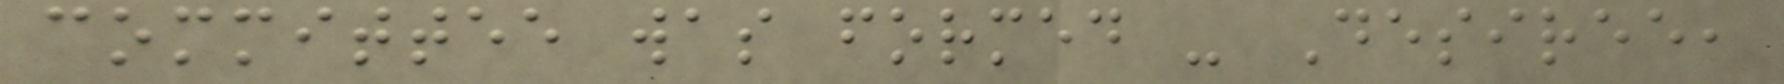committee was formed - Desiree,
